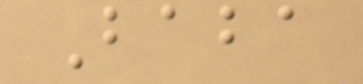Baba
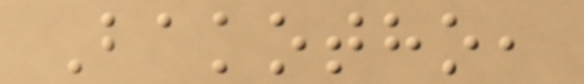Bakotho,
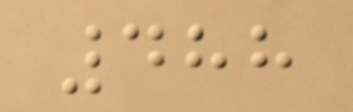488
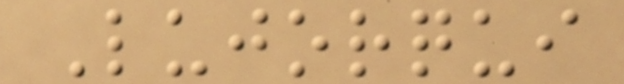Lujorqui
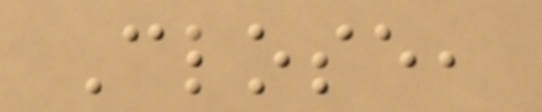Close,
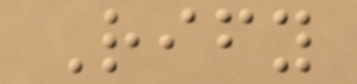Rify
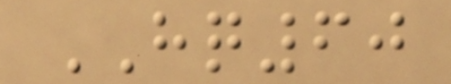HQ60
